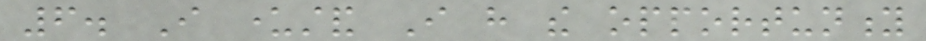6. I understand I have the opportunity
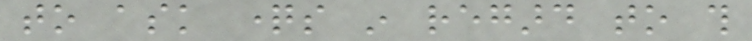to ask questions in regard to this
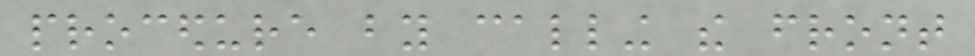procedure by calling the front
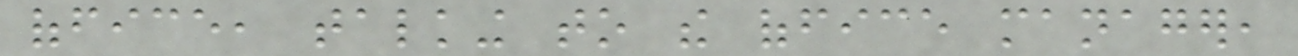office, talking to the office manager,
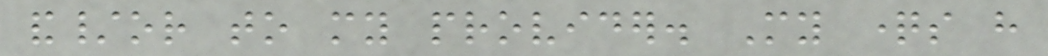and/or to my provider. My questions have
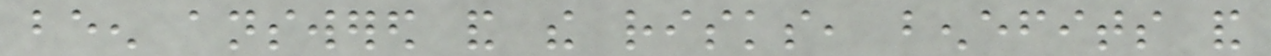been answered and the risks, benefits and
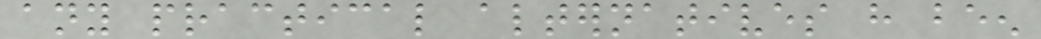any practical alternatives have been
